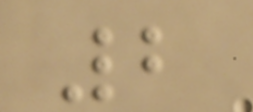2
